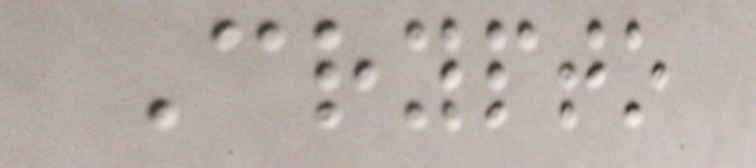Crypto
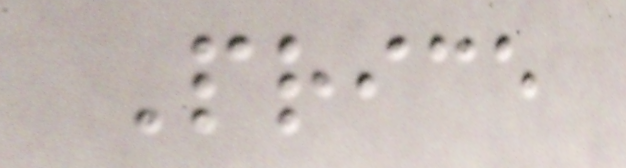Price
